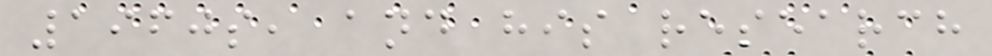1960s, and his research
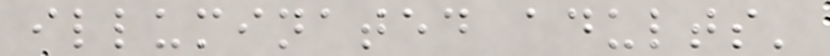illuminated adults'
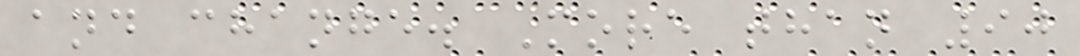and change. More than 90
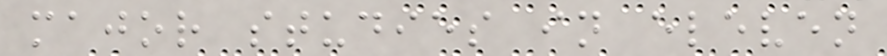major studies in eleven
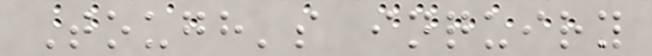Tough's inquiry
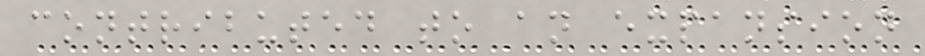contributed to an expansion
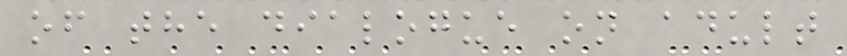of the dialogue on adult
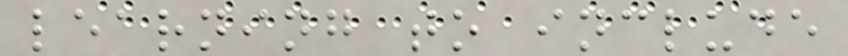learning to include
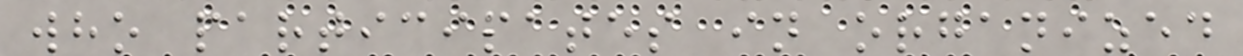who participates in organized
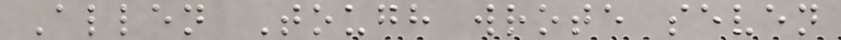Allen Tough wrote seven
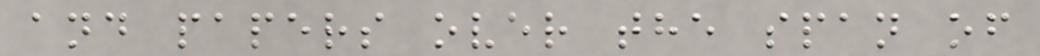and papers over the span of
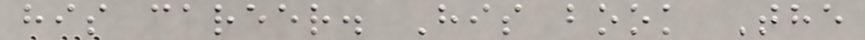his career. His book The
